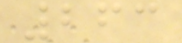263
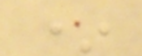*
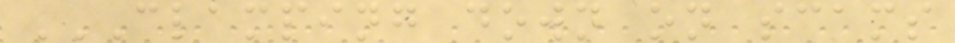CLAMPING DOWN ON SCAMS
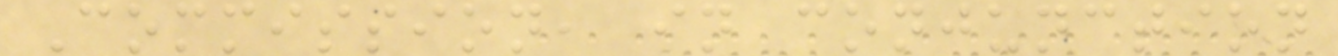Commission, in conjunction
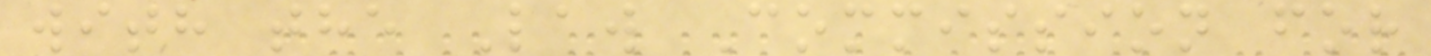with the Law Commission for
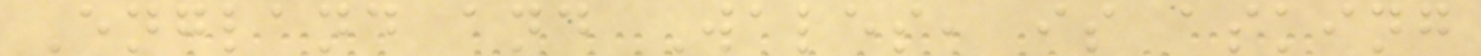England and Wales, is asking
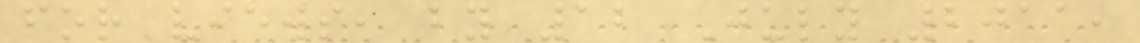for views, by 12 July 2011,
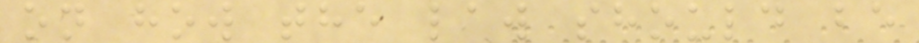on how the law should be
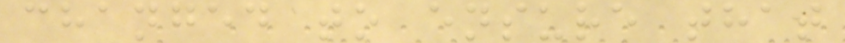changed to ensure that
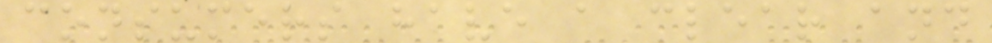consumers have a clear and
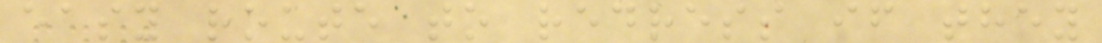easy route to redress if they
